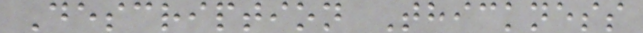Description Thickness
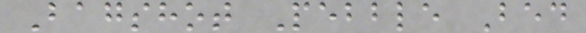Bagshot Pebble Bed
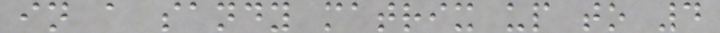in a sandy matrix up to 4
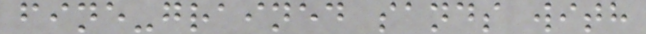fine-grained sands with
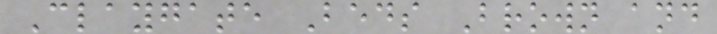Claygate Beds Brown and
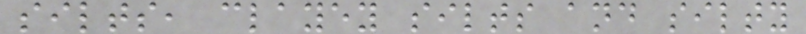silts, clayey silts and silty
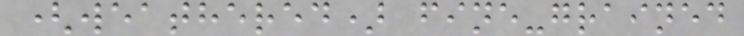(weathered) fine-grained
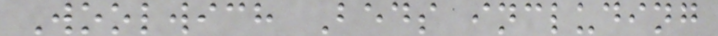Woolwich Beds including
